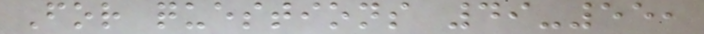For questions 49-55,
